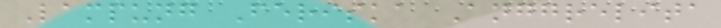Lampung Feriska Anggrelita
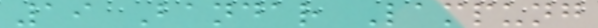19 Bandar Lampung
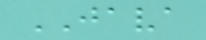JAVA
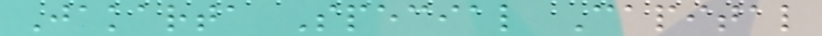Jakarta Special Capital
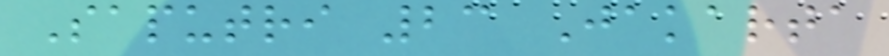Saputri 23 Jakarta
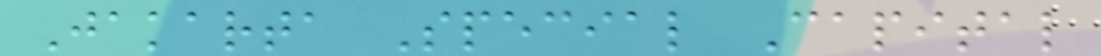Jakarta Special Capital
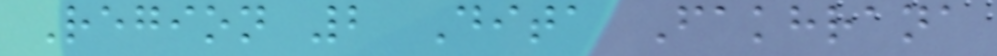Region 2 Dita Fakhrana
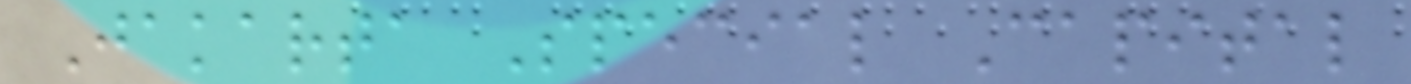Jakarta Special Capital
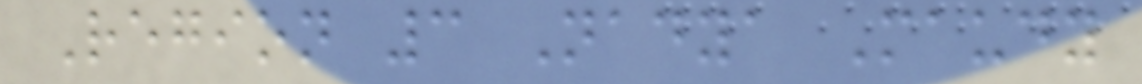Region 3 Nadya Maudy
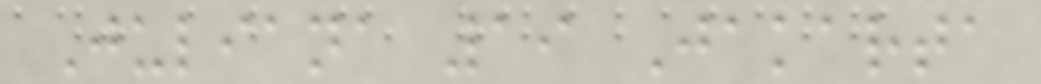Juliana 19 Jakarta
